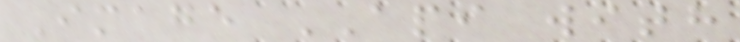Image API with
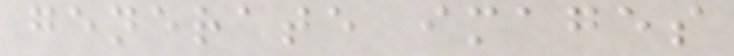generate images
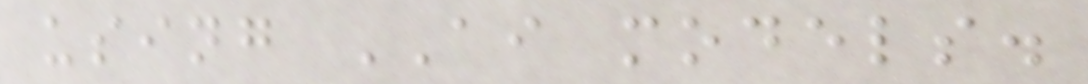using AI models.
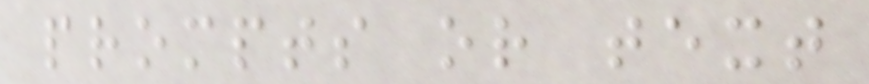prompts or text
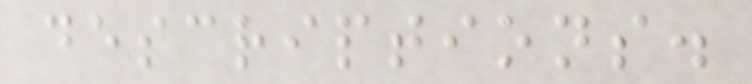descriptions.
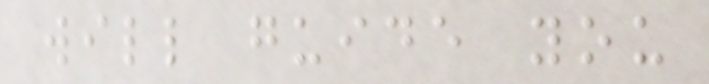will guide you
